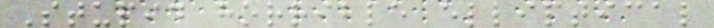Stupid horrible elliptical
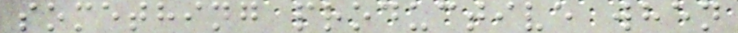something productive when
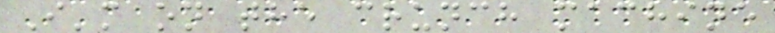I'm on the crunch machine
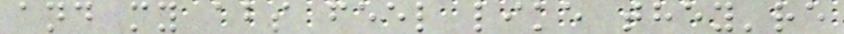and my abs feel like they're
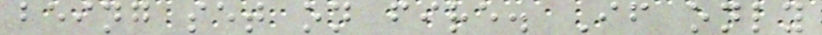being set on fire. If only
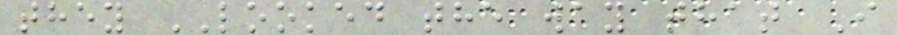they LOOKED the way that I
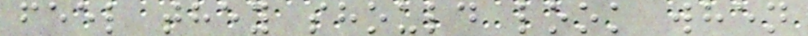feel they should look when
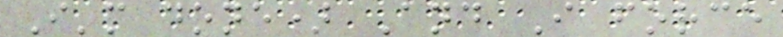I'm done) And I force
